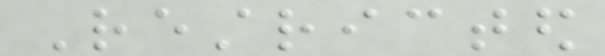Restricted
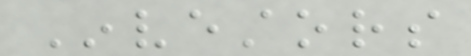Investors
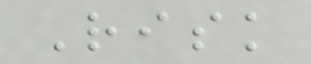Risk
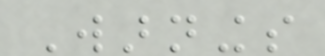Warnings
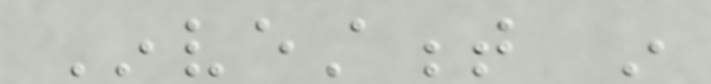Investment in
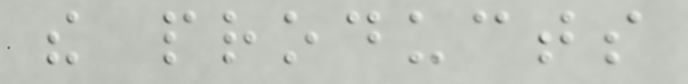the products
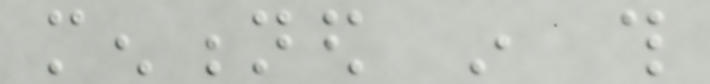mentioned in this
